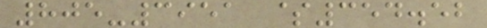805-3951 $354.52
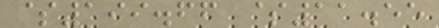$199.66 $11.55
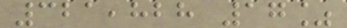321,828 17%
